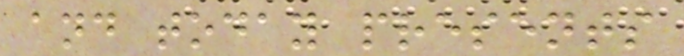and today presents
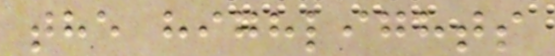the highlights
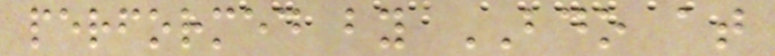performed by BDO at
